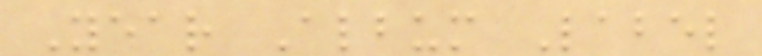Year Album Label
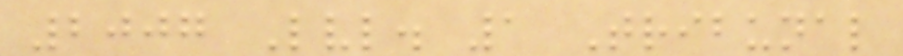2007 Lvl. 1 Tribunal
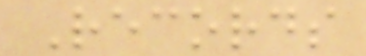Records
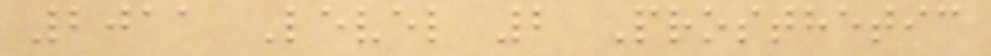2011 Level 2 Prosthetic
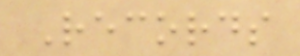Records
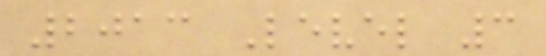2013 Level 3
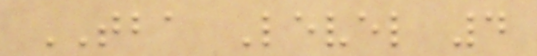TBA Level 4
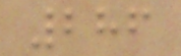286
